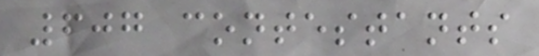607 contestants
